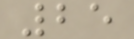25
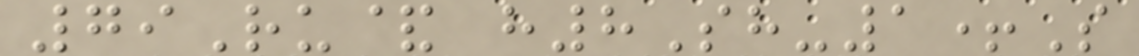79Ru& h8Sh-1+S
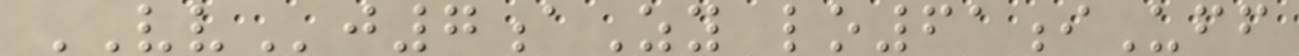VVj7aZy lo61iUff
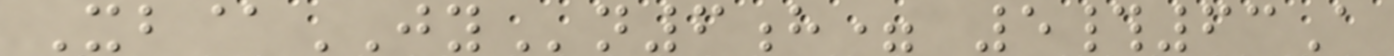Xb@JYn6h= 5#63A
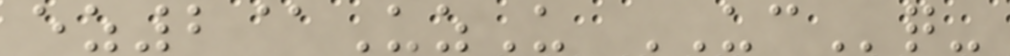ez2@UzU UCq-
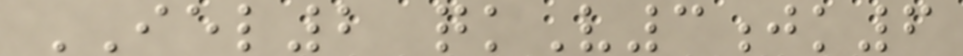IEL2 qkV3jk6
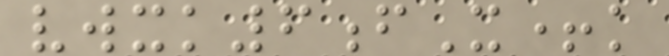vwxk6fX+k
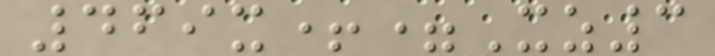469x+=Xz3
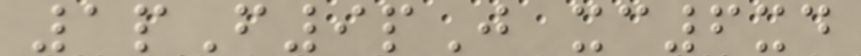1pF9pJ xc6xd
